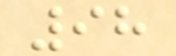98
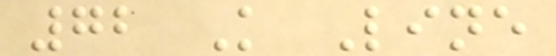72 K Line
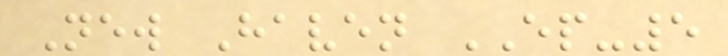New Haven EP-5
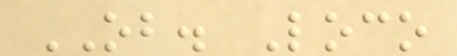OB. Loco
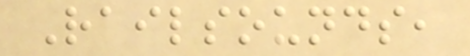Railsounds,
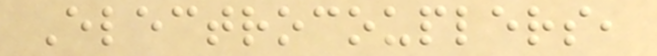Electrocouplers,
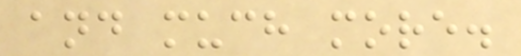and much more.
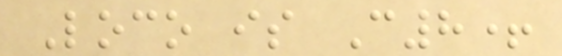Loco is C8+
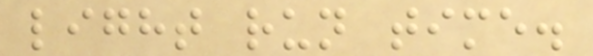light run time.
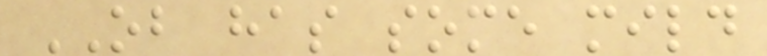OB has some mild
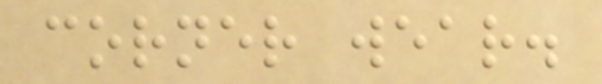corner wear.
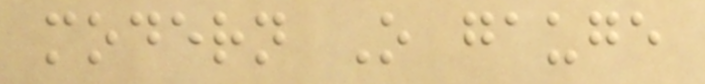modern O gauge
